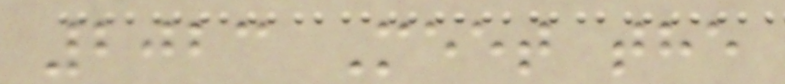2023 Meet the
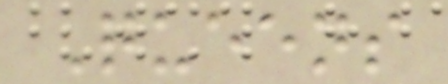Queens
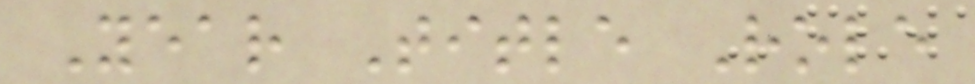Year Title Role
